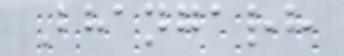Bhangarh
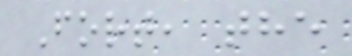Fort, the
